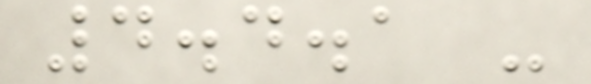4.4.1 -
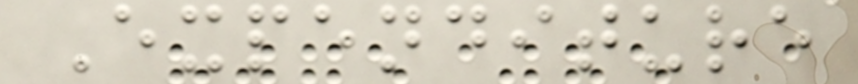Expenditure
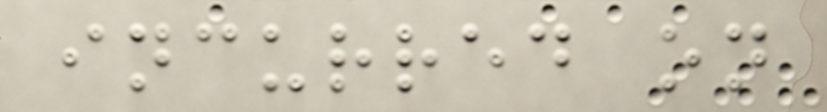incurred on
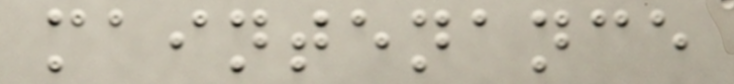maintenance
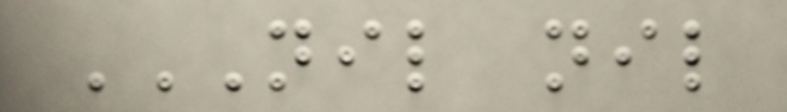NIL NIL
